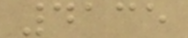4135
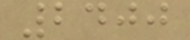2400
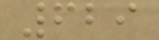629
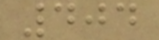404
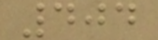404
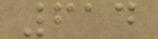614
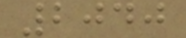2040
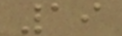19
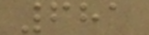681
